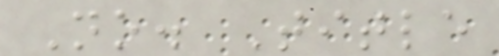No. Title
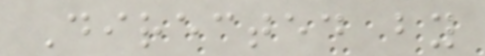Directed by
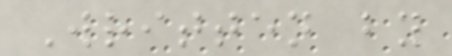Written by
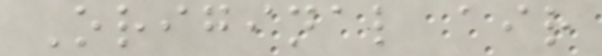Original air
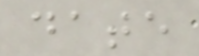date
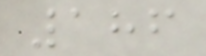186
